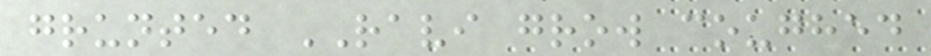grunted RAVI grow coughed
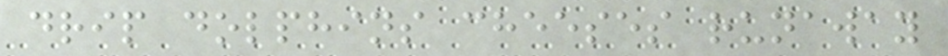drip dolphins cheeses runaway
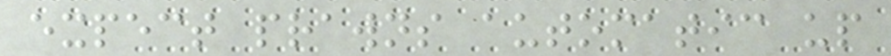expect prawns automatic up
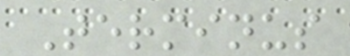Terminus
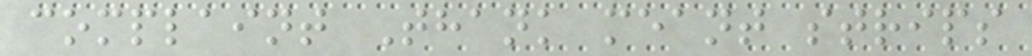complaint Thank meant strips
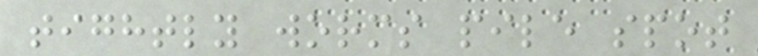tightly worms pile spot
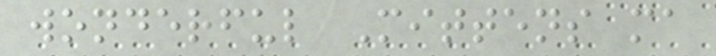wonderful Mittens ma
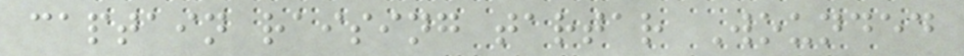captain raising tartar Wounded
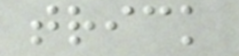trick
